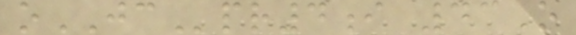oJCpr4i 43O
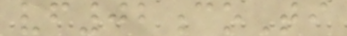vf02coTi
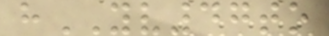hYV47to
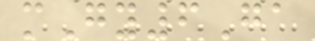mGy6Ga
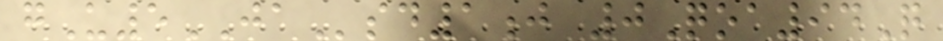gU5JAsd1j 0Qoa94Q
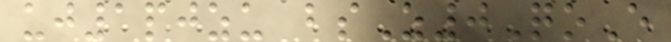uj1pjzu bsZ0QoE
